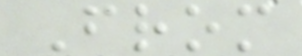From
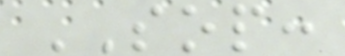SOP:
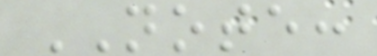NOTE:
